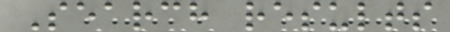Search results
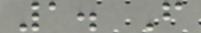1. F
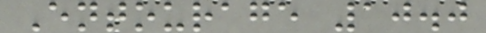Entourage 10.0
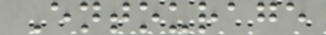Entourage
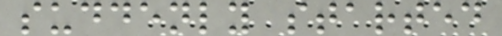suddenly started
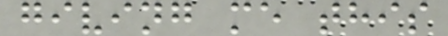giving me this
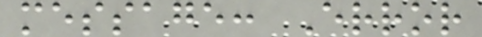message: Error
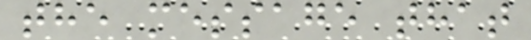the message that
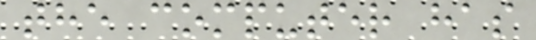the computer has
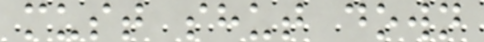must shut down
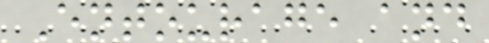Entourage and
